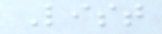List
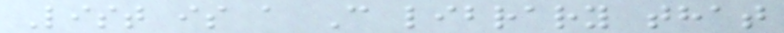List is a C library that
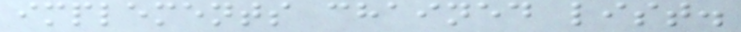implements chained list.
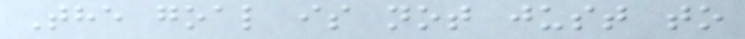The goal is not just to
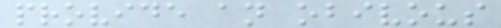provide an obivous
